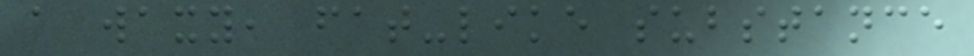a waxy, fat-like substance
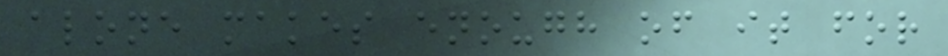alone makes enough of it for
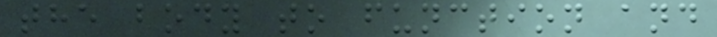the body to function and
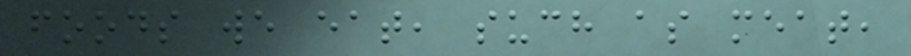foods we eat, such as meat,
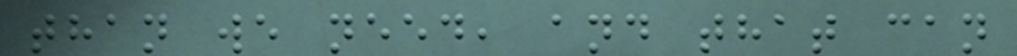than we need, and that can
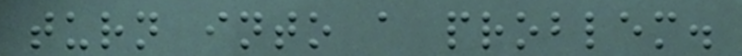turn into a problem.
